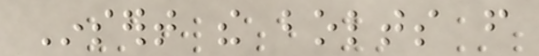Insert the bolts from
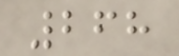268
